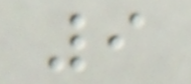9
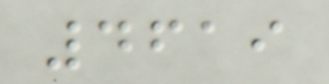4619
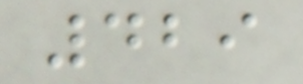429
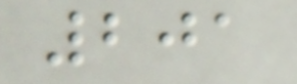201
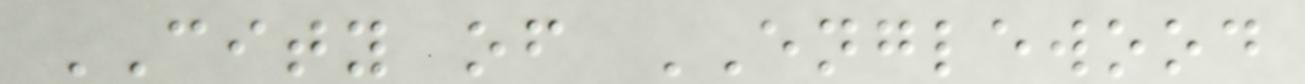CITY of ENGLEWOOD
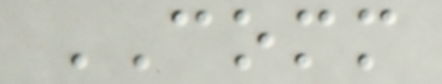COMM
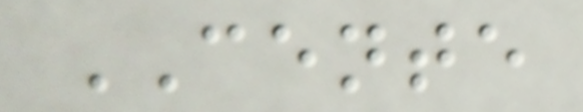CENTE
